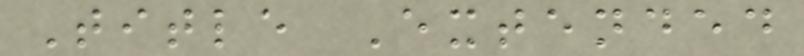Title Extended
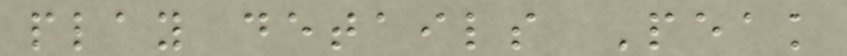play details Peak
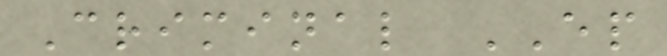Criminal EP
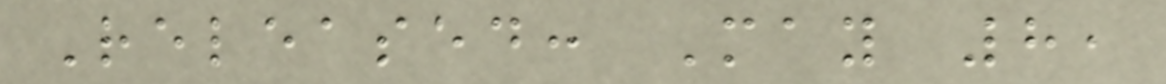Released: May 8,
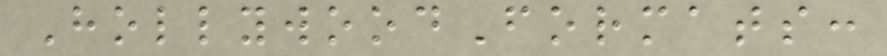HollywoodFormats:
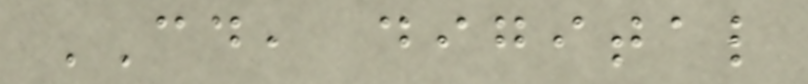CD, digital
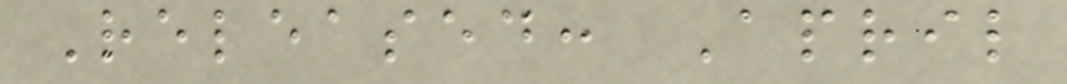Released: April
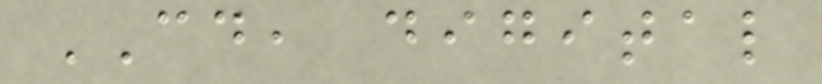CD, digital
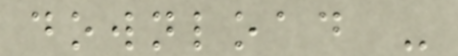download -
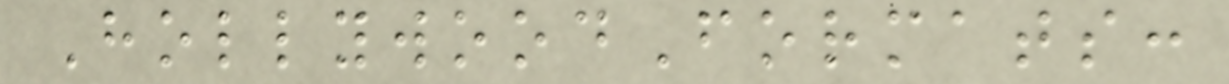HollywoodFormats:
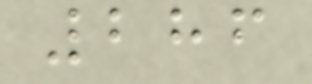286
